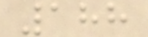188
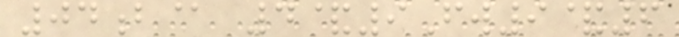04b@ 4&9Fw9&6
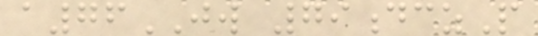a76JW 79dczP
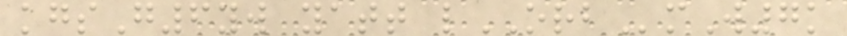kgsG6yw yatt lORBmW7k
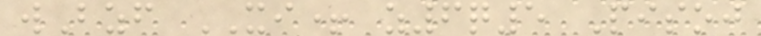wBzf XI+ z6q5 Pisoj
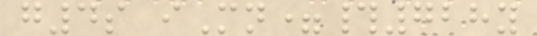g4s iMn=#728y
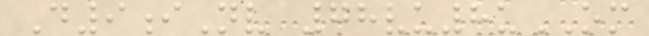D9iNv 78vu8uOM
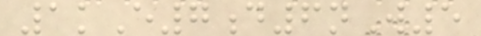1kE7d6nW5
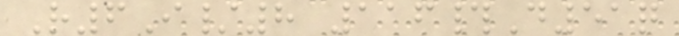R6I/8 116#D51q
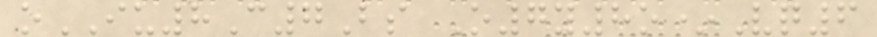oIU8C7Bs O7y8o*Vq6
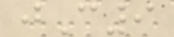jC9
